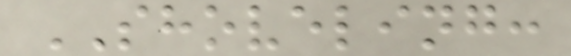SHOVELING:
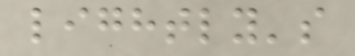lightly's
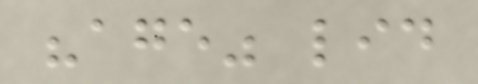"age" lid
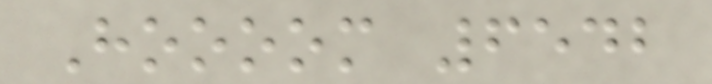Hoooom 6542
